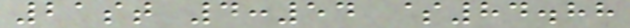21st 4:54 $84.88
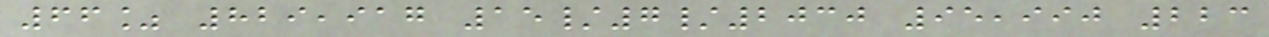66% 829,917 15/7/2030 95,990 223
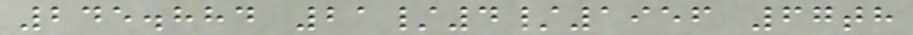245.884 21/4/1956 67th
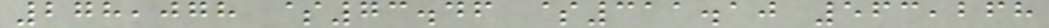278,078 $73.46 $311.10 563,268
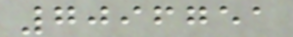7096751
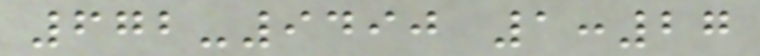672-9490 1:27
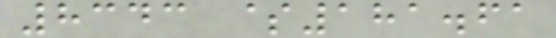8343 $181.61
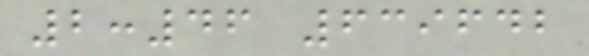2:46 639642
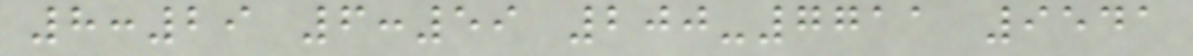8:29 6:59 200-7711 9541
